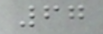67
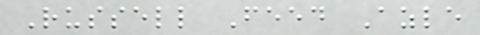Russell Feed Azle
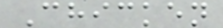Chicken
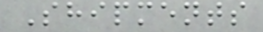Shipments
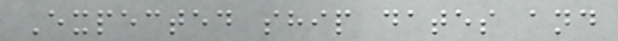Expected ship dates and
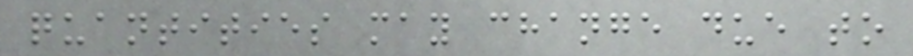quantities may change due to
